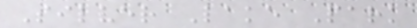Silver Lake Park
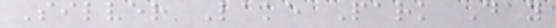Silver Lake Park Day
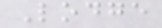Lodge
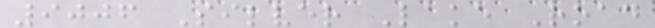9006 Silver Lake Road
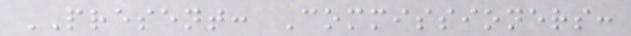PRESENT: Commissioners:
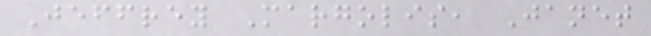Jeffrey Margolis, Janet
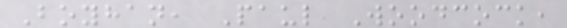Boyhan, Paul Woodcock,
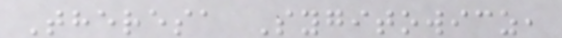Theresa Sygitowicz,
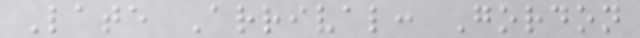Late Arrival: Gordon
